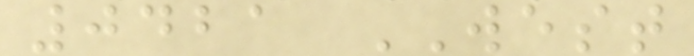0421 WEST
